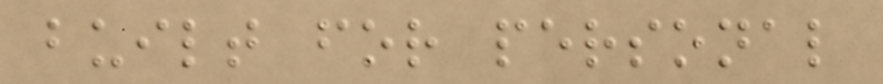built for personal
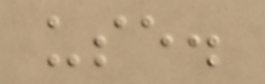use.
